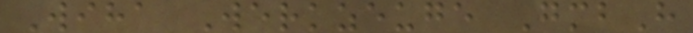Wiha Werkzeuge GmbH
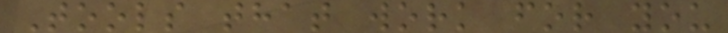Tools that work for you
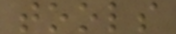tools
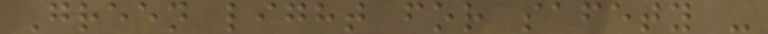Green light for safety -
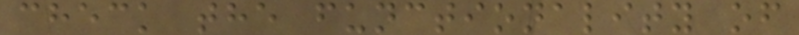check the functionality of
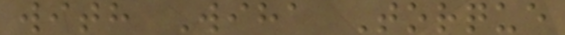with Wiha Torque
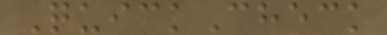QuickCheck
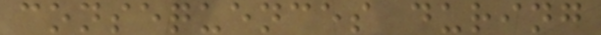consequences during
